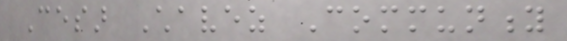Cesar Chavez Community
